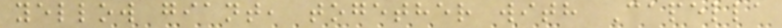yellow giant, together with Capella
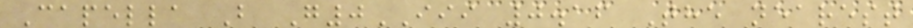Capella B G0III 0.16 The nearest
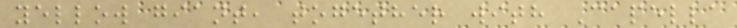yellow giant, together with Capella
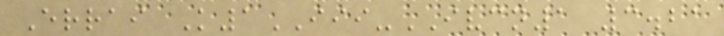Errai K1III-IVCN1 3.21
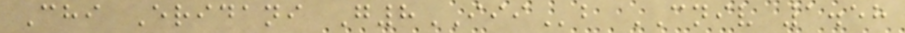Chi Eridani G8IIIb CNIV 1.58
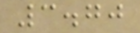3.70
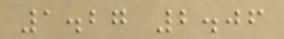1.27 2.06
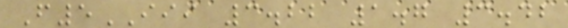F5III 3.22 1.7 3.42
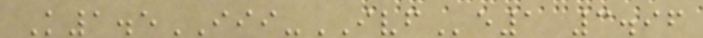K1.5III-IVFe1 3.96
